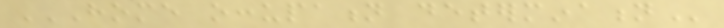HOME OCCUPATION DETERMINATION
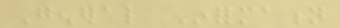General Information
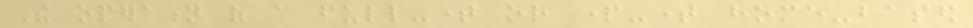The operation of a full-time or part-time home-based
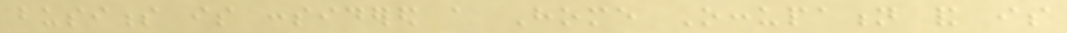business is considered a Home Occupation and is
